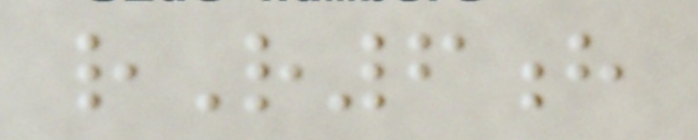rR6h
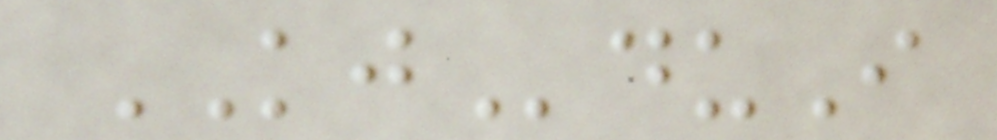KJduI
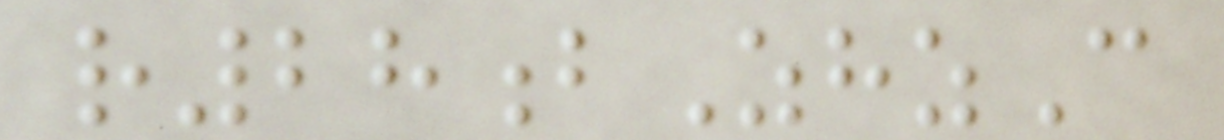r28bZhzC
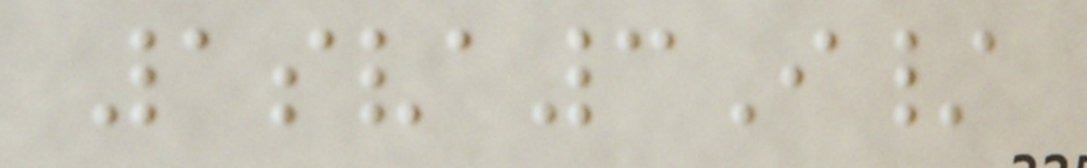1sva3I/
